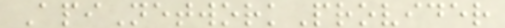ApiNetworkProvider
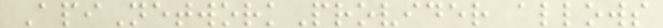ApiNetworkProvider allows
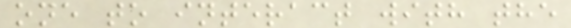one to interact with the
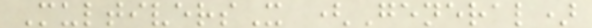MultiversX (General)
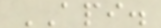API.
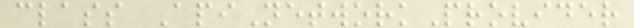class ApiNetworkProvider
